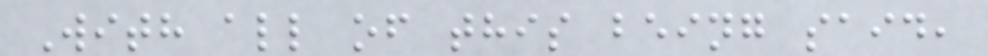With all of this being said,
